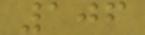106
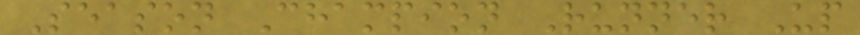Season Champion Runner Up
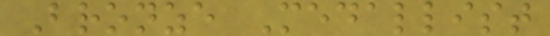Bronze Medallist
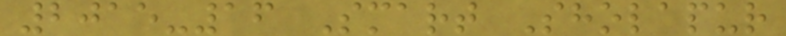2015-16 Smart Sholapur
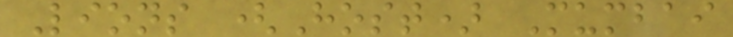Lions (Host) Mumbai
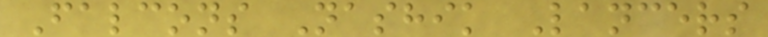Falcons Nashik Lancers
